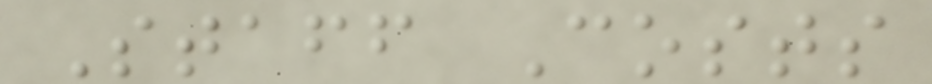Staff Costs
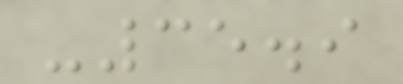-35.9
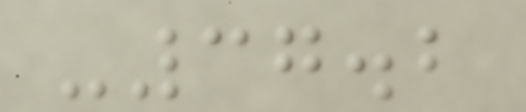-37.2
